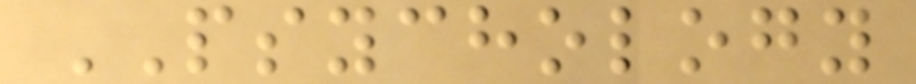PSYCHOLOGY
